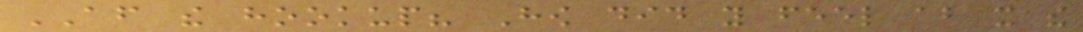AFTER the hookup? How did you feel about it the
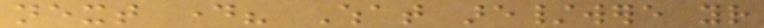next day? What are/were your
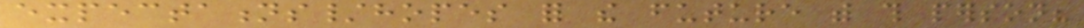expectations/hopes for the future with this person?
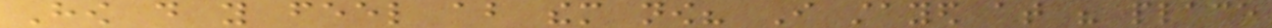How do you feel about them now? I stayed at his place
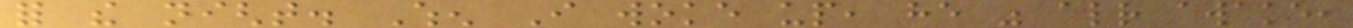for the night. When I woke up, he was already awake,
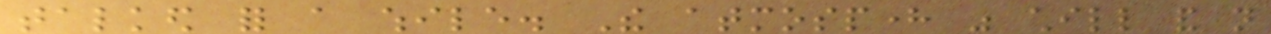talked for a while. The atmosphere was chill and not
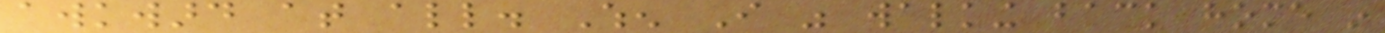awkward at all. When I was walking back home in
